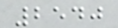2540
